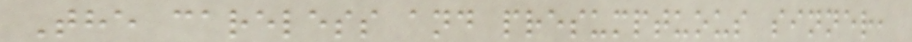The careless and presumptuous sinner,
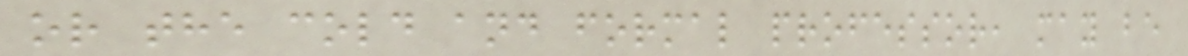or the cold and formal professor, may be
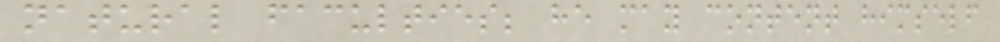natural faculties; he may content himself
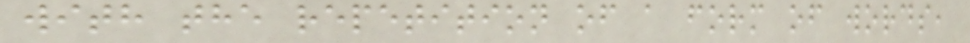with the repetition of a form of words,
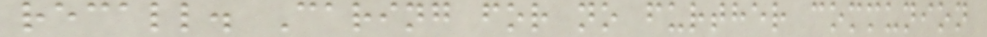recall. Caring for no further communion
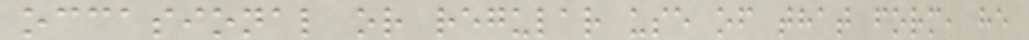occasional or regular use of that form, he
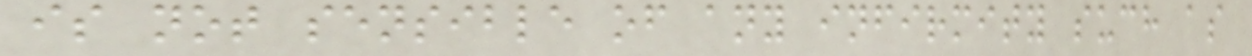is not sensible of any infirmity such as
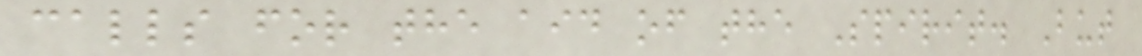calls for the aid of the Spirit. But
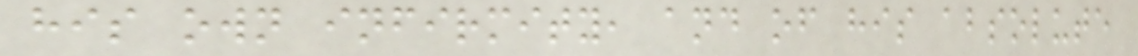his own infirmity, and of his absolute
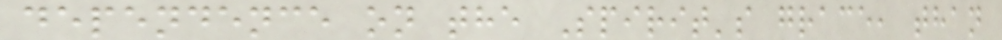dependence on the Spirit's grace, than
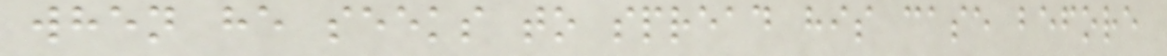when he seeks to spread his case before
